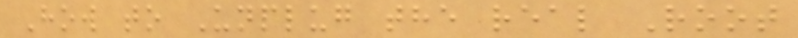How to Unplug the real Root
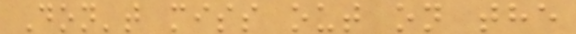Don't miss out on the
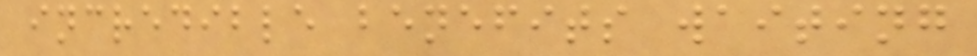incredible benefits waiting
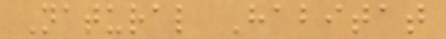Natural Habitat
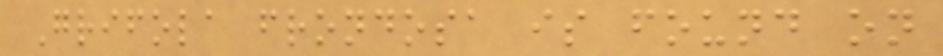Grifola frondosa is found on
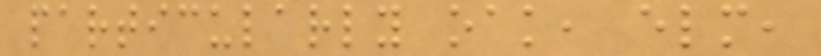particularly oak, elm,
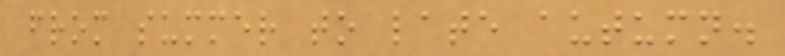from summer to late autumn.
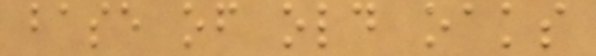base of old oaks
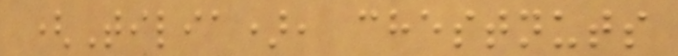(Tilia), chestnuts
